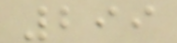299
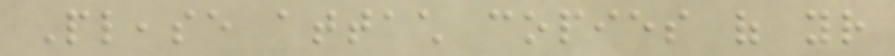Please attach copies of your
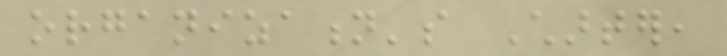organization's Charter,
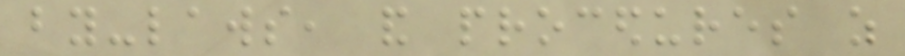by-laws, and procedures as
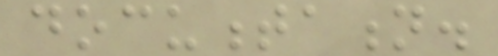documentation.
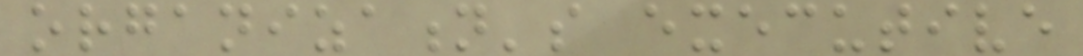organization's executive
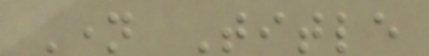Name Title
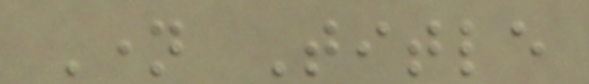Name Title
